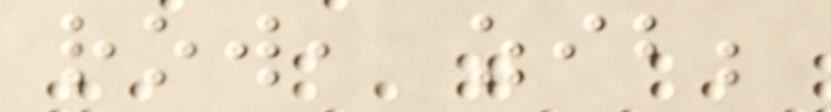row, zib;
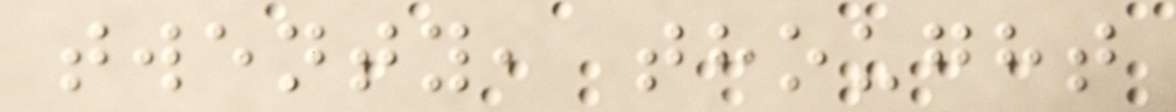twenty, thought
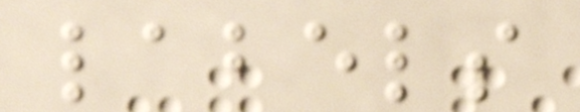labels
